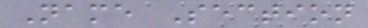Name Section
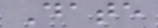Date
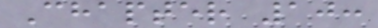Chapter 10:
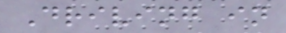Driving in
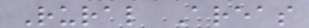Rural Areas
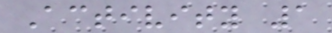Activity 1
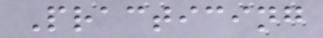Practicing
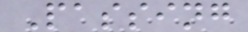Passing
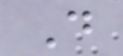D
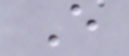E
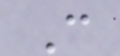C
